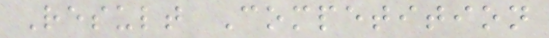Result Competition
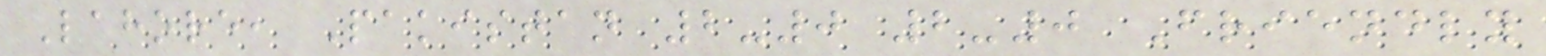Lahore, Pakistan 2-0 2-0 Friendly
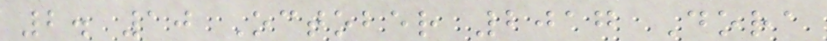2. 10 October 2017 Dora
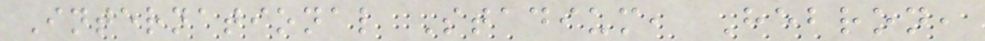International Stadium, Hebron,
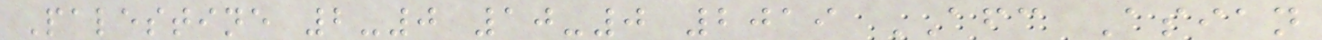Palestine 2-0 10-0 2019 AFC Asian
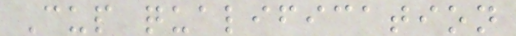Cup qualification
